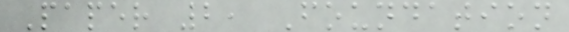Paper 2, Foundation
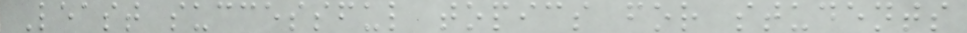Least successful topics for students
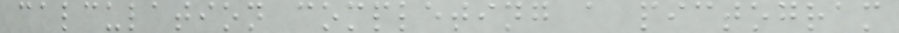calculation completing a pictogram
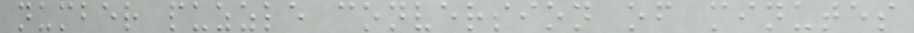number puzzle conversion of minutes
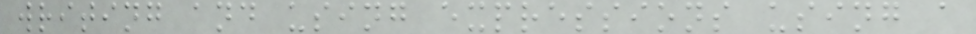writing and using expressions using a
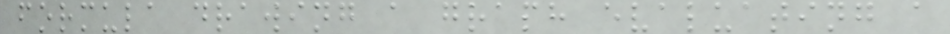formula drawing a graph evaluating a
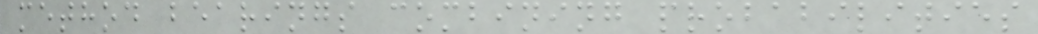method bearings combining probabilities
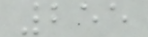255
